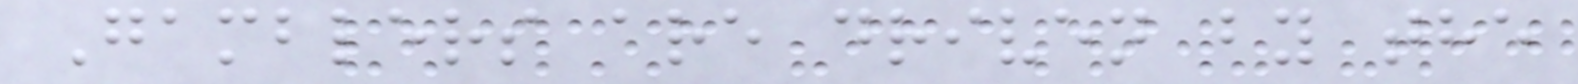Gamblers are driven by the
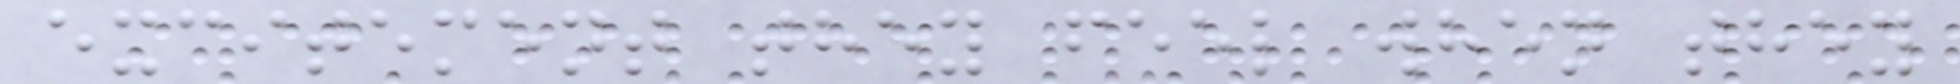excitement they feel when they
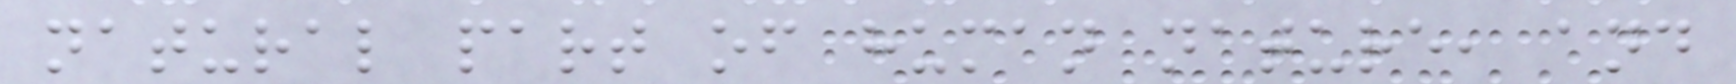natural part of human nature, and
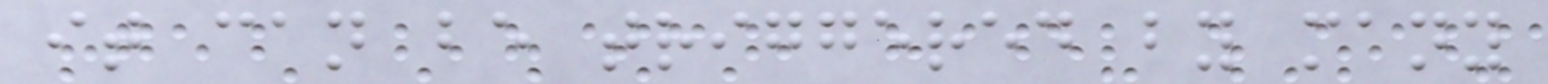it can be triggered by many
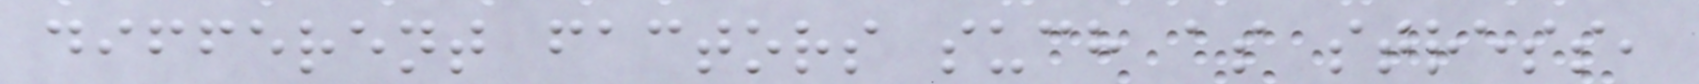different factors such as stress,
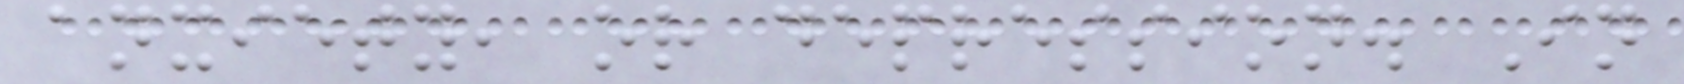anxiety, or depression. In
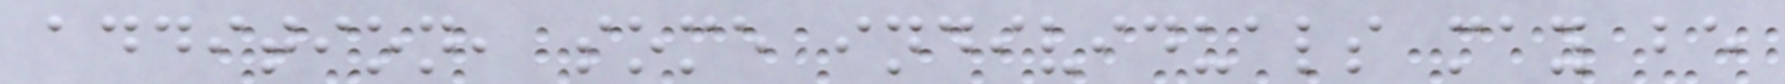addition, some individuals may be
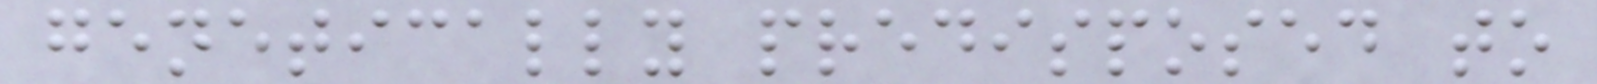genetically predisposed to
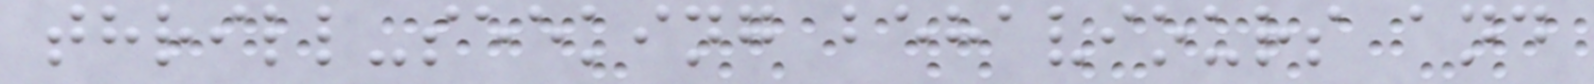thrill-seeking behaviours and
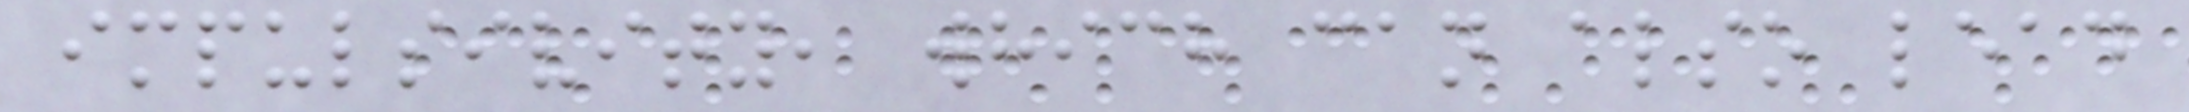impulsivity, which can also lead
